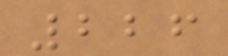226
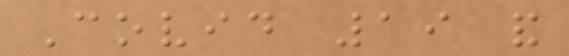Covid 19 and
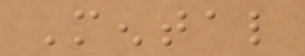Mental
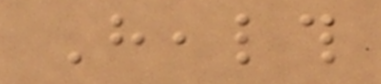Health
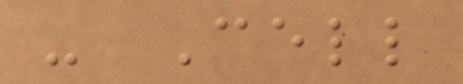- Cell
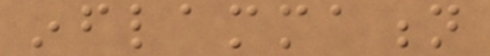inflammation
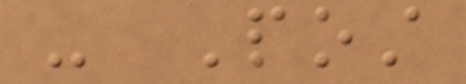- Post
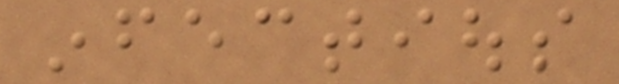infectious
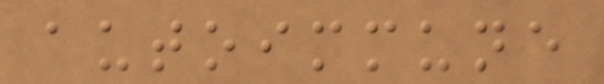autoimmune
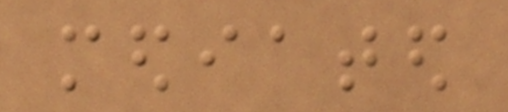mediated
